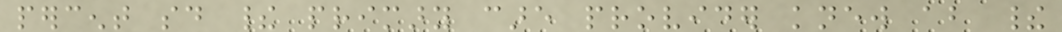percent said their primary care provider knew about their
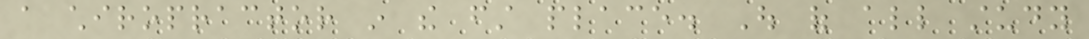a chiropractor in the first place. Out of all study
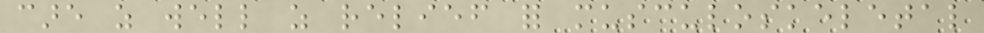care as well as relief for musculoskeletal
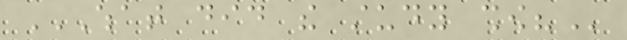WHAT DID THE STUDY SHOW?
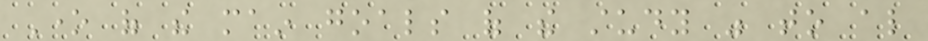One of the main goals of the study was to also
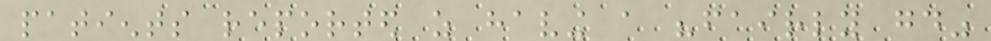patients reported as having a "fairly good"
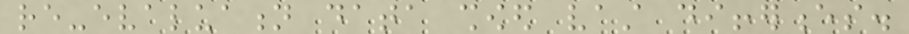re-evaluation data showed vast differences.
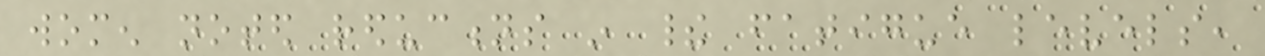women noted reductions in their fatigue levels,
